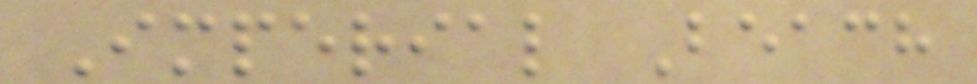Imperial Beach
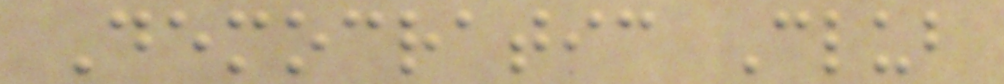Democratic Club
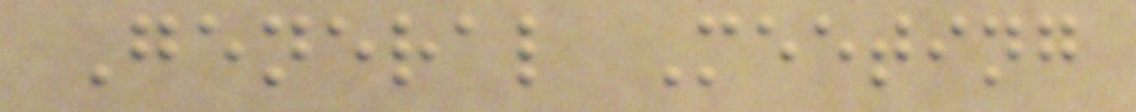General Meeting
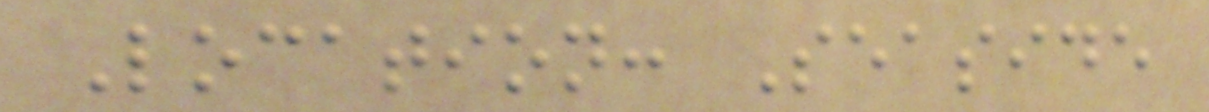Location: Seaside
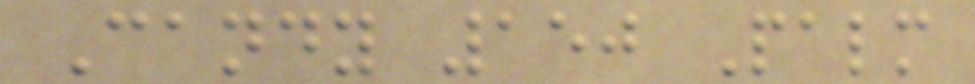Candy 150 Palm
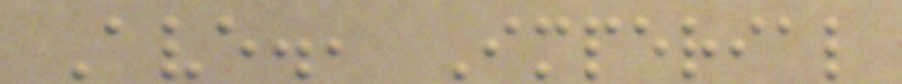Ave., Imperial
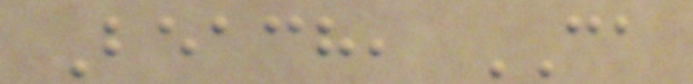Beach, CA
